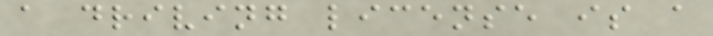a driving license is a
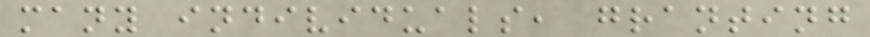many individuals, granting
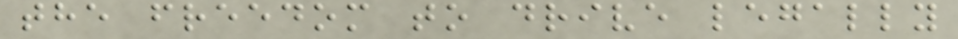the freedom to drive legally
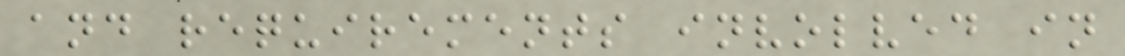and requirements involved in
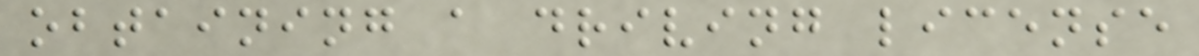obtaining a driving license
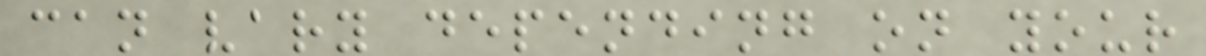can vary depending on your
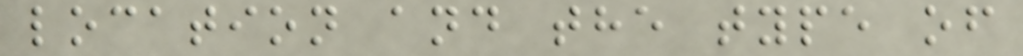location and the type of
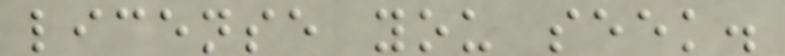license you seek.
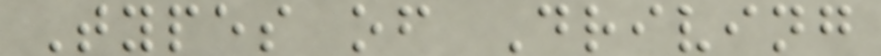Types of Driving
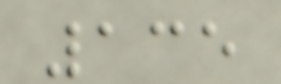135
